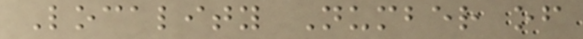Locality Number of
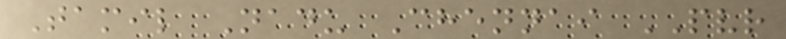Tamil Nadu Chennai PVR
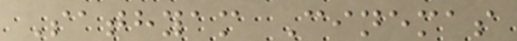Sathyam Cinemas
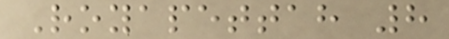Royapettah 8
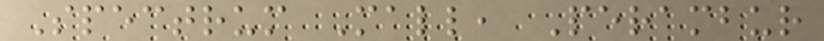Spectrum Mall, Perambur
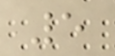5
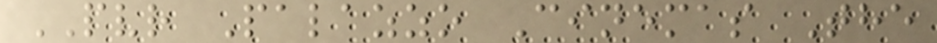PVR Palazzo Cinemas The
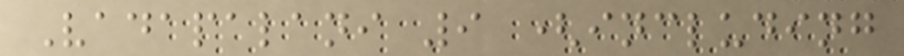Vadapalani 9 (including
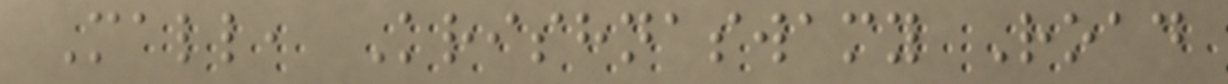Mall, Krishnaswamy Road
